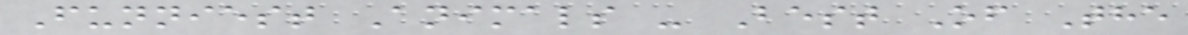Funniest Animals - Best Of The
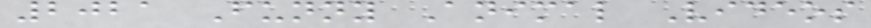2021 Funny Animal Videos
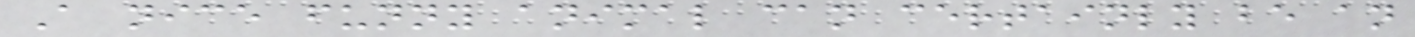A nice funny animal can certainly be an
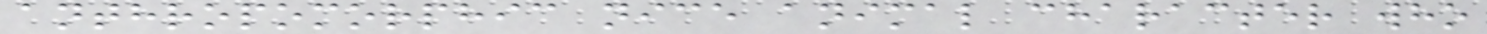anthropomorphic nice animal character who
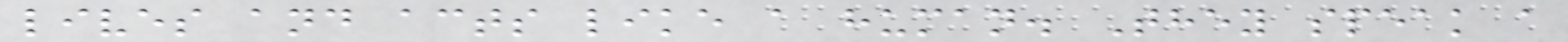lives and acts like a human. They speak a
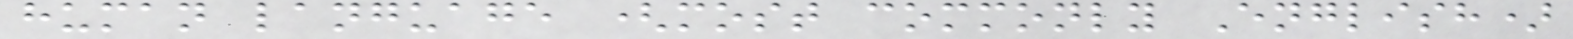human language (most commonly English)
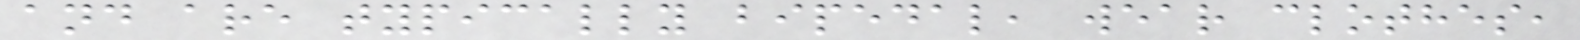and are typically bipedal, wear clothes,
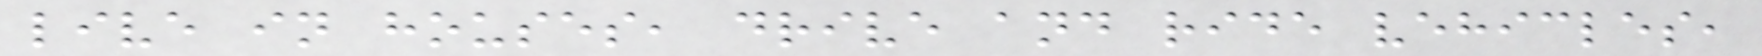live in houses, drive and ride vehicles,
